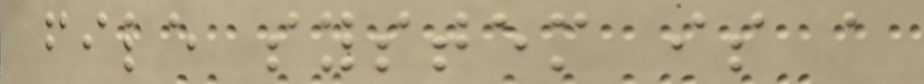file system is a
